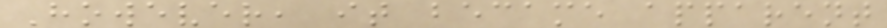However, it became apparent
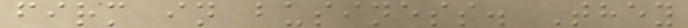firm in business. They
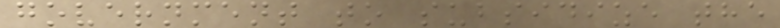government to subsidize the
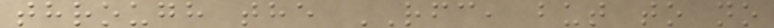through the RFC, but to no
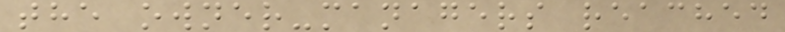the owner-managers reached
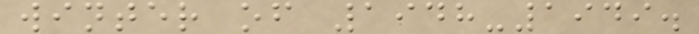winter of 1948-1949.
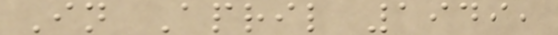In April 1949,
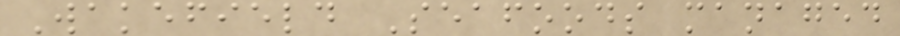Wakefield Seafoods managed
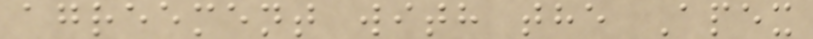agreement with the Apex
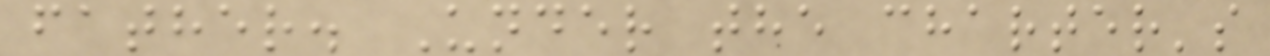father. Under the charter's
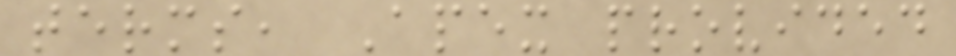terms, Apex provided
